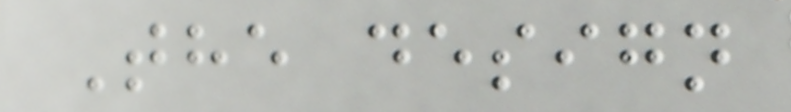The design
